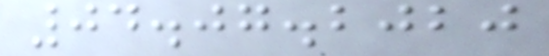04.07.2020
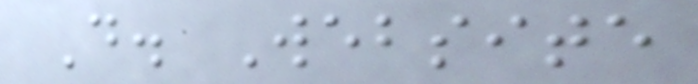D. Website
